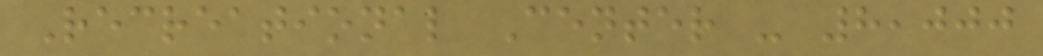Recreational Center - 8,000
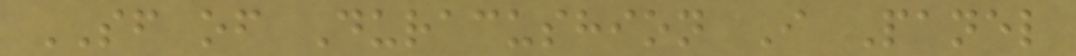SF of Duracushion I Panel
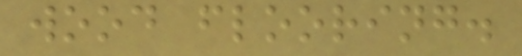wood flooring.
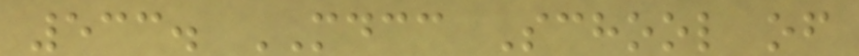533. MDCC School of
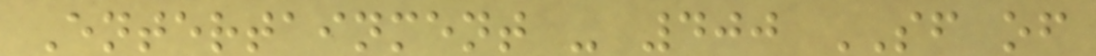Entertainment - 400 SF of
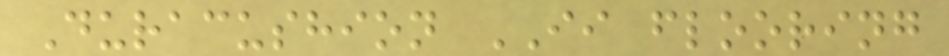Duracushion II flooring
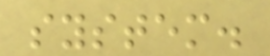system.
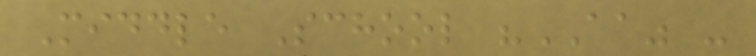Middle School "AA" -
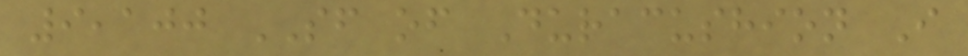9,100 SF of Duracushion I
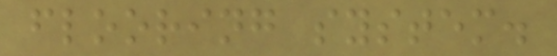flooring system.
